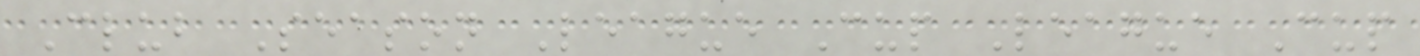Club Season League Cup League Cup
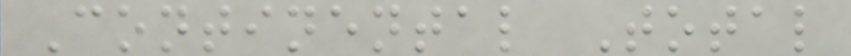Continental Total
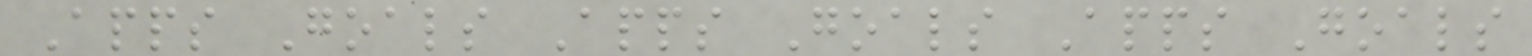Apps Goals Apps Goals Apps Goals
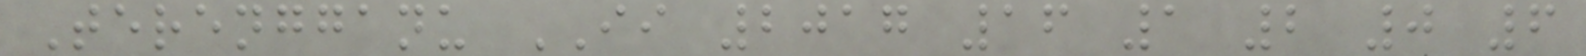Terengganu II 2017 16 1 2 0 6
